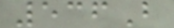536B
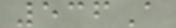536A
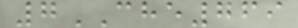7CHE769
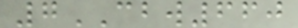7CBW660
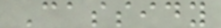Cassidy
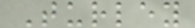Turley
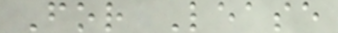For Lease
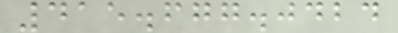415.677.0424
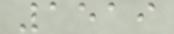1519
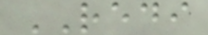REDI
